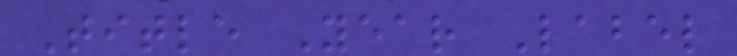Title Year Label
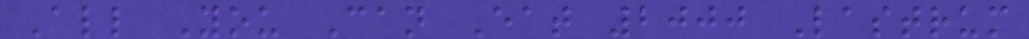All You Can Eat 2000 Lastrum
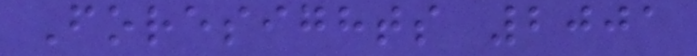Foresights 2001
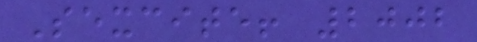Sexcite! 2002
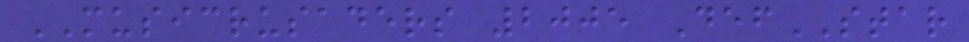MUSICRUSADERS 2005 DefSTAR
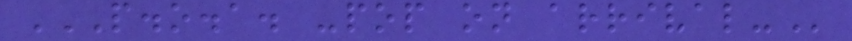P.O.A. -POP ON ARRIVAL-
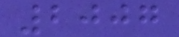2007
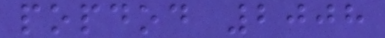popdod 2008
